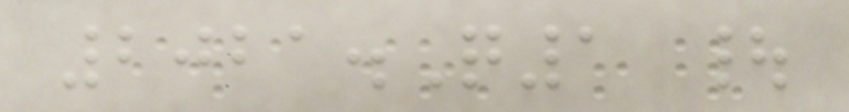2021.Q1 |
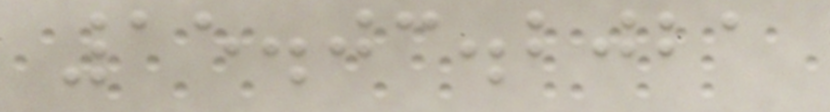15.03.2021
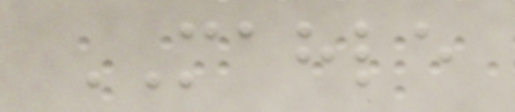MAHLE
